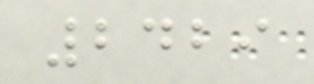2429
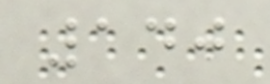140
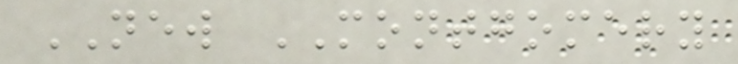NEW MONTGOMERY
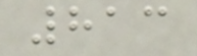813
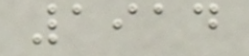1914
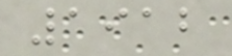1912
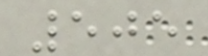505
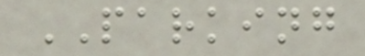PARKING
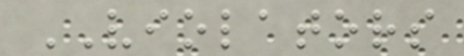VIOLATORS
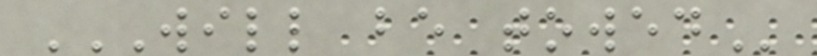WILL BE TOWED
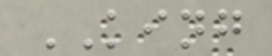KING
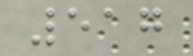517
